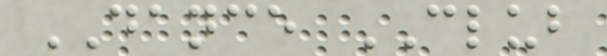DANCE CLUB
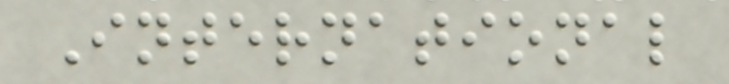International
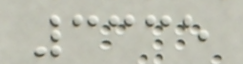3335
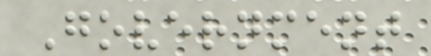Government
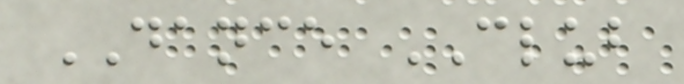DANCE CLUB
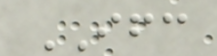IFC
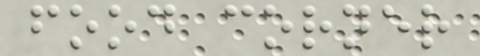food corner
